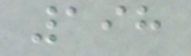198
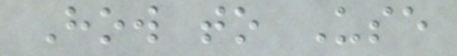How to Use
